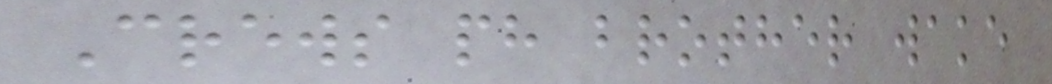Crews ph brother wake
